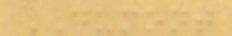DUMONT
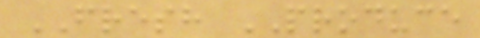FRESH PRODUCE
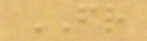FR
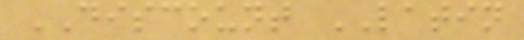DISCOUNT LATIN
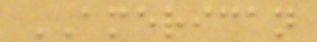AMERICAN
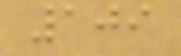109
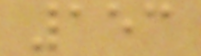153
